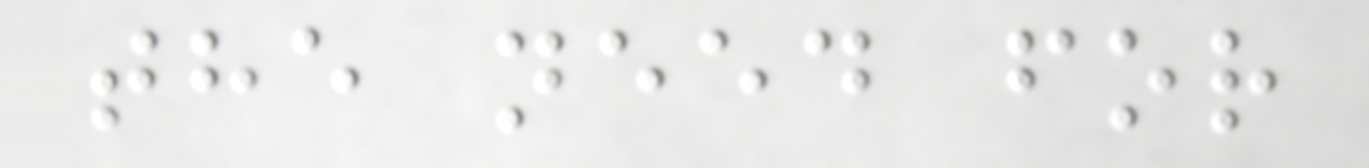the need for
